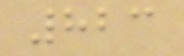823
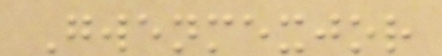Gwenmexjor
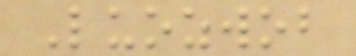Luozwob
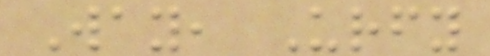Way, Urfy
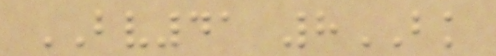BV41 8BK
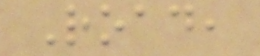Road,
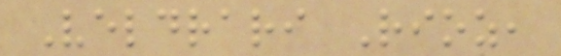Veldrari Rioz,
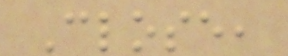Close,
